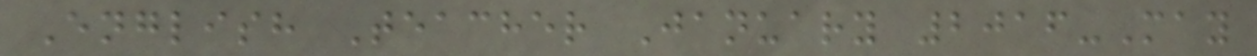English Teacher January 2016-May
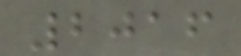2016
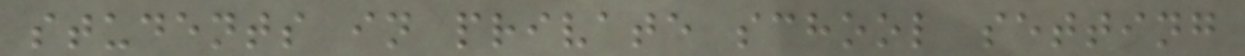students in private school setting
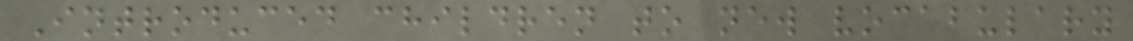Introduced children to new vocabulary
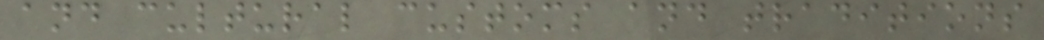and cultural customs and traditions
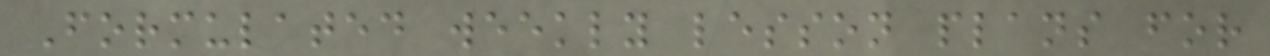Formulated weekly lesson plans for
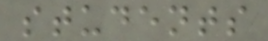students
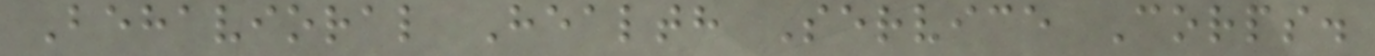Behavioral Health Service Corps.
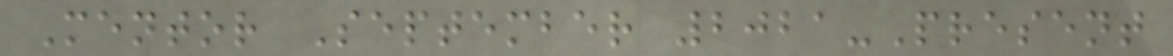Mentor September 2021-Present
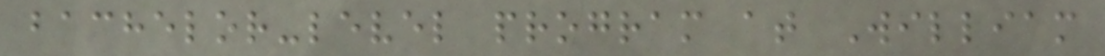bachelor-level program at William
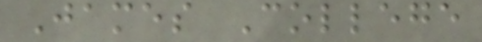James College
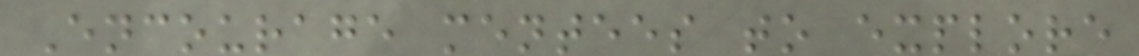Encourage mentees to explore
